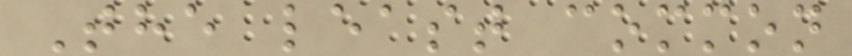The least common
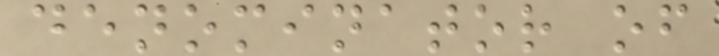denominator of
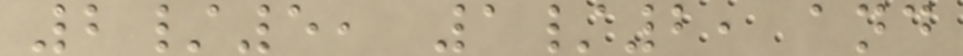2/5, 1/2, and
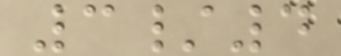3/4
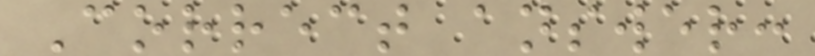Correct answer:
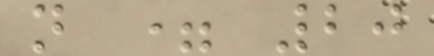n = 20
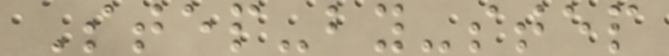Step-by-step
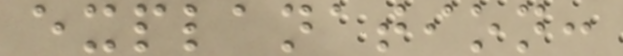explanation:
